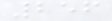256
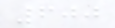600
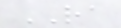RA
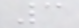3
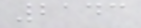2143
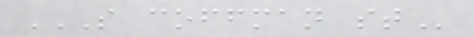S COFFMAN ST
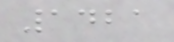1421
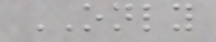ONLY
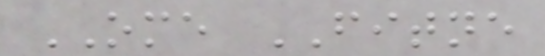OME FITNE
